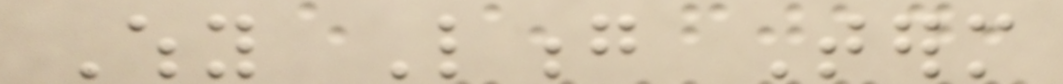Why Long Term
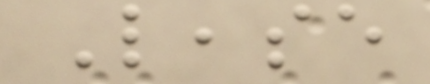Lease
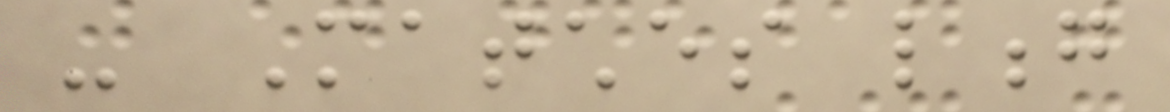- Matches long
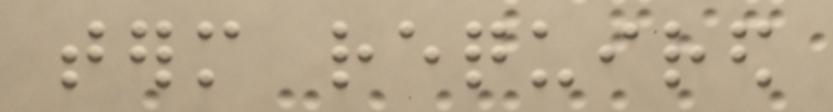term required
